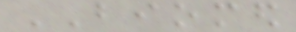BIOMED
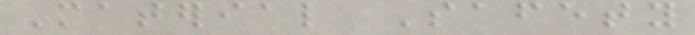Material Safety
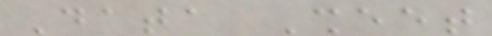Data Sheet
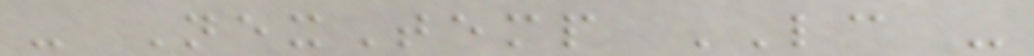- NexTemp LC -
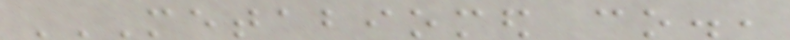METABIOMED CO.,
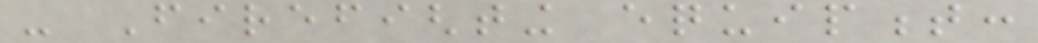- Firefighting equipment:
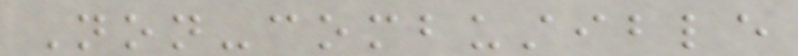Non-combustible
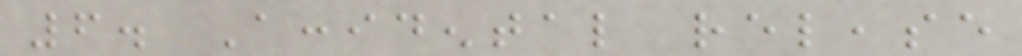6. Accidental release
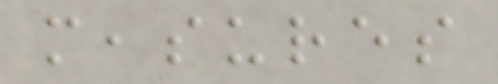measures
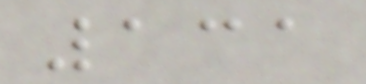131
